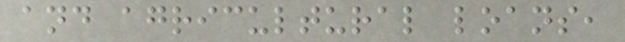and agricultural loans,
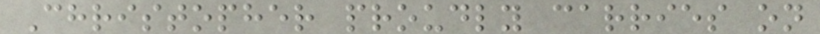Christopher proudly carries on
